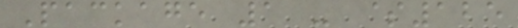Package 1 - $125
